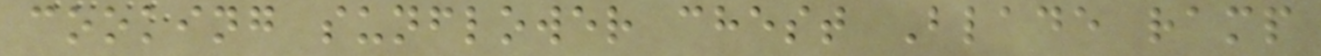cooking sunflower chest Blade ramp
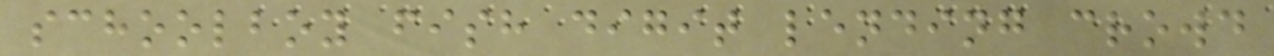schoolboy fish digit lending crowd
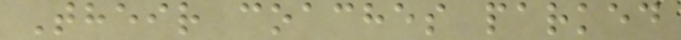Their coaches parked
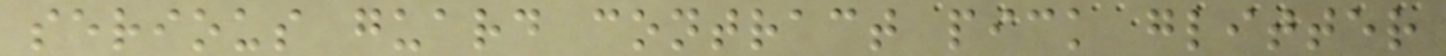serious guard contract pick glitter
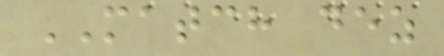MATCH dez
